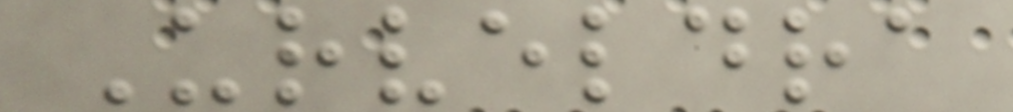Urveldra
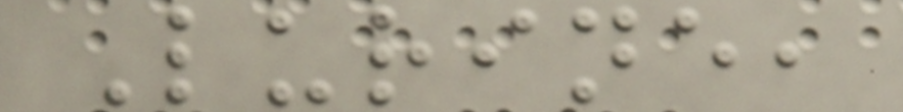Lurine,
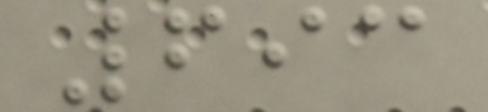693
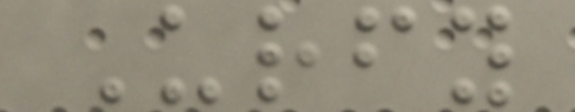Urfy
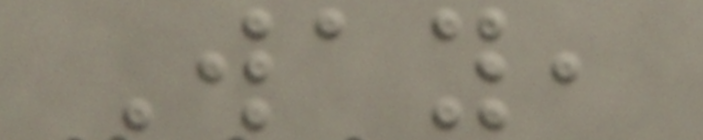Way,
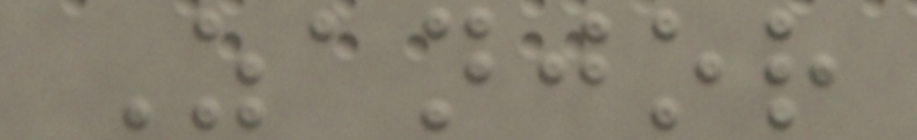Zanjor
